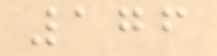176
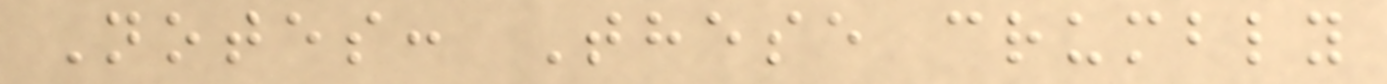Notes: These crumbly
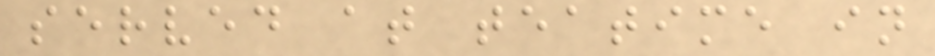served at teatime in
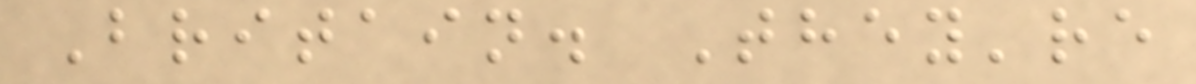Britain. They're
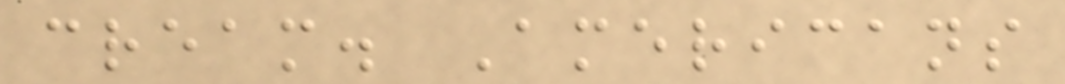cream. Americans
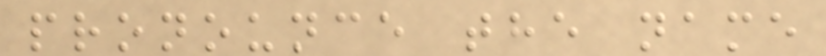pronounce the name
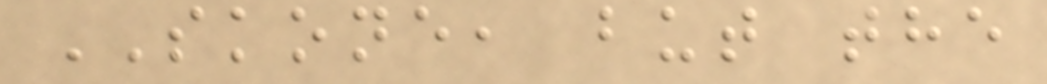SKONE, but the
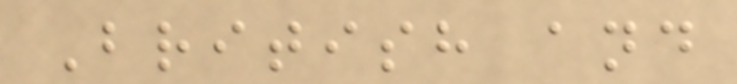British and
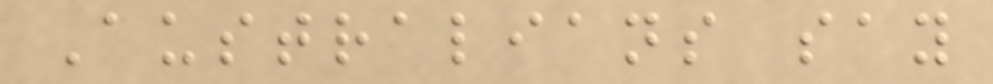Australians say
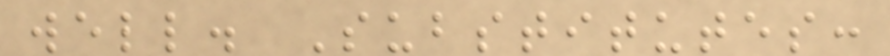well. Substitutes:
